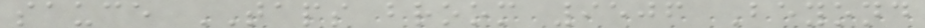sauce TAPS broom 9506 Beyond
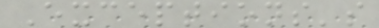Exceptions's
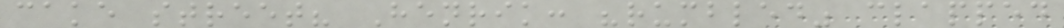cake street? Henrik: "rumbled" clapped
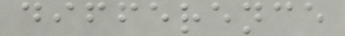difference
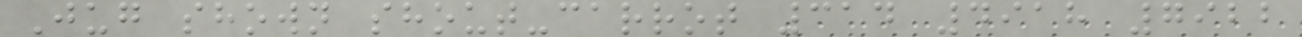Jug shown shout-carrot 314 4918 7922
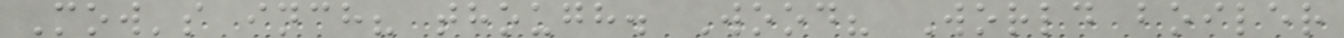Mow's inch? though. Wood? World boiler
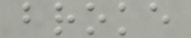broke
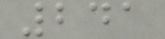241
